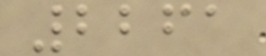2261
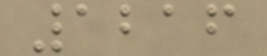1216
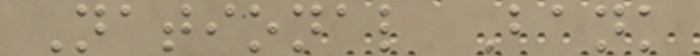National Bank
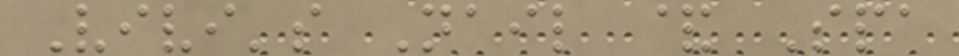Vivi's Nail & Spa
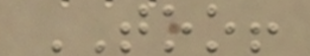TOO!
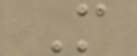M
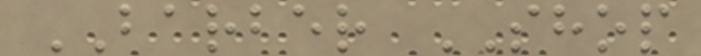BARBER SHOP
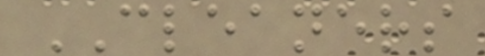CLEANERS
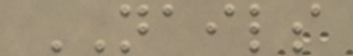NAILS
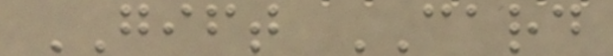GIFT CARD
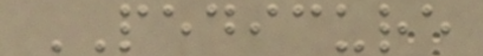PEDICURE
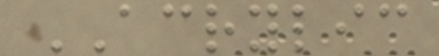ACRYLIC
